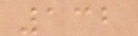132
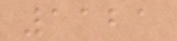1121
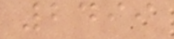2499
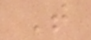T
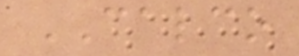CALCO
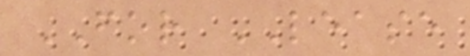FOR LEASE
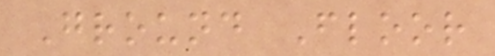Ground Floor
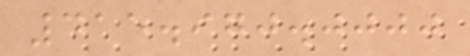415.970.0000
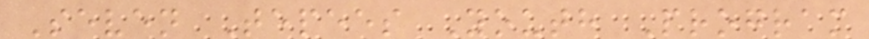Seven Tepees Youth Program
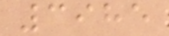3985
